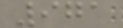971
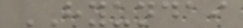HYUNDAI
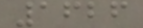1626
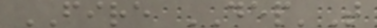FIRE DEP'T
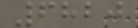6820
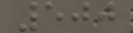500
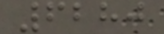6280
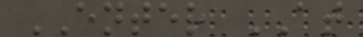ENTER AT
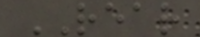REAR
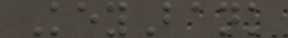KeyBank
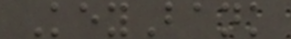KeyBank
